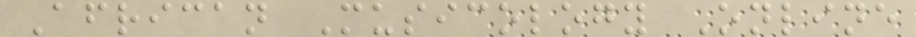African Musicology Online
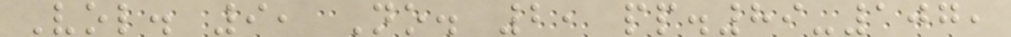Vol. 9, No. 2, pp.89-107,
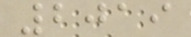2019
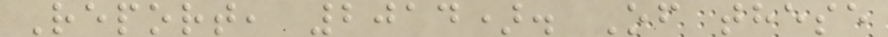Report, 2014). Of these
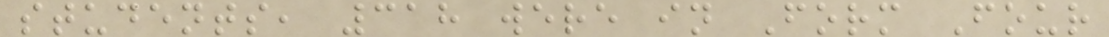students, 318 were in Form Four
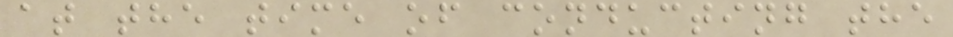at the time of conducting the
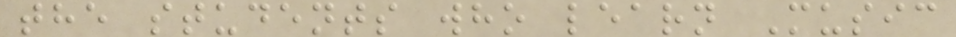the students who learn Music
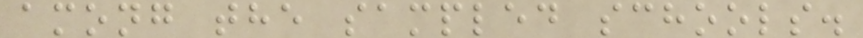among the sampled schools.
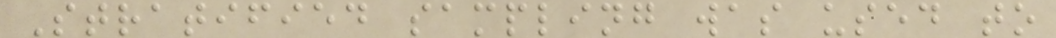Stratified sampling was used to
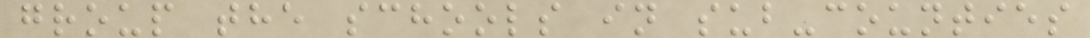group the schools in sub-counties
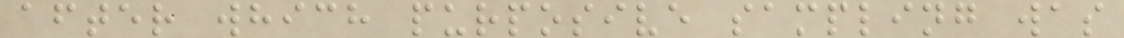after which purposive sampling was
